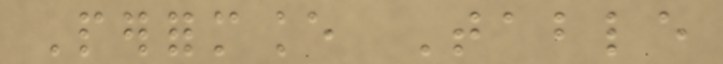Performance Table
